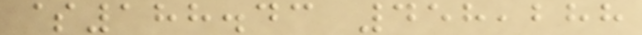$188.43 458,288
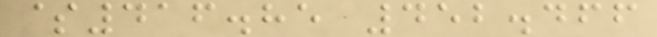$416.85 452.466
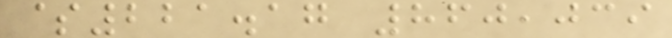$221.17 860,039
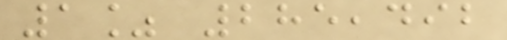1% 285,492
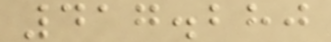417.280
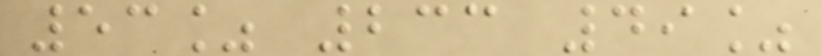53% 233 49%
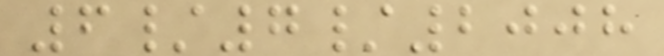6/7/2008
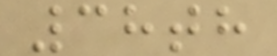38th
